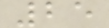25
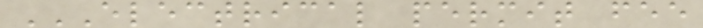ELECTRICAL PERMIT FEE
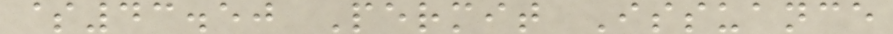$43.50 Permit Issuance
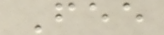Fee
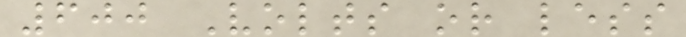600 Volts or less
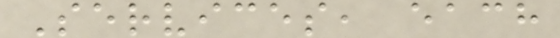Services, each
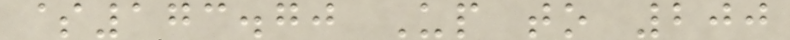$173.70 Up to 200
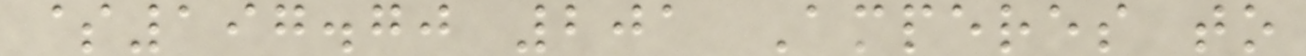$197.70 201 Amperes to
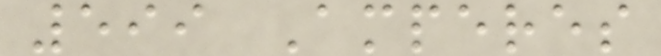599 Amperes
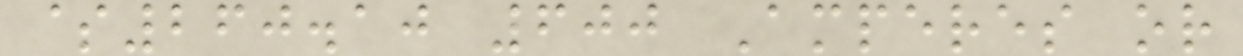$260.10 600 Amperes or
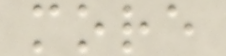more
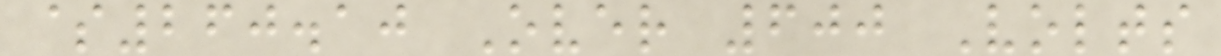$260.10 Over 600 Volts
